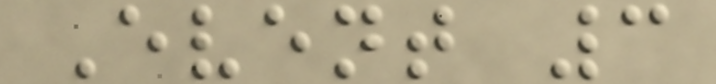Event 3
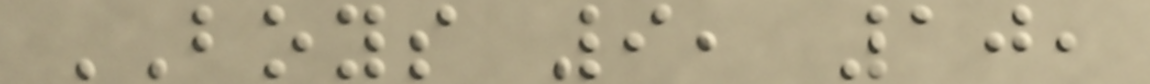BOYS 9, 10,
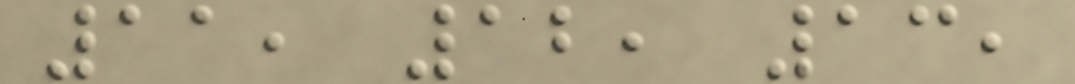11, 12, 13,
